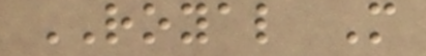ROYAL M
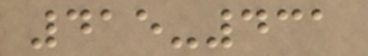415-431
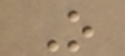O
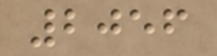2056
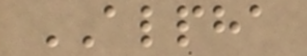ALPHA
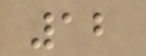12
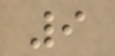9
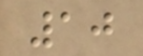10
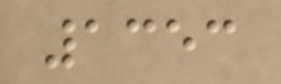1353
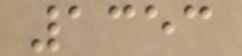1353
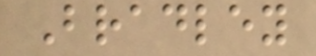Bradley
